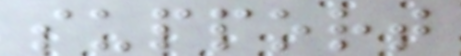support
